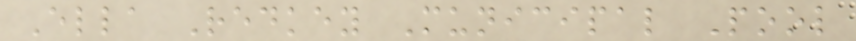Ella Redkey Municipal Pool
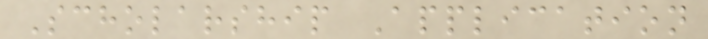Scholarship Application
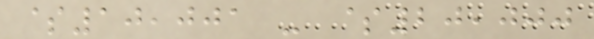$10,001 - $20,000
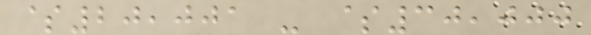$20,001 - $30,000
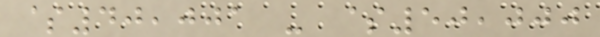$40,001 - $50,000
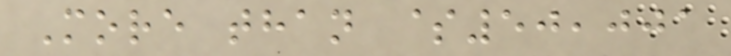More than $50,001
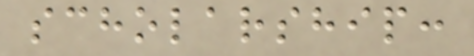scholarship:
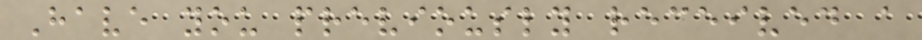Have you previously received a
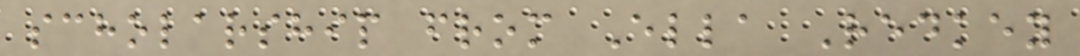scholarship from Ella Redkey
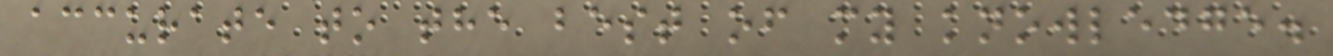accurate to the best of my knowledge.
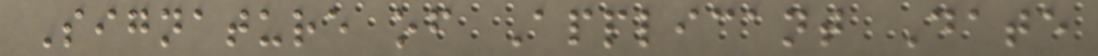Signature of Applicant Date
